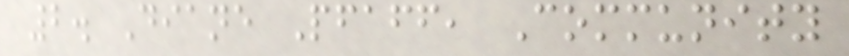2. Diane Pfaff, Community
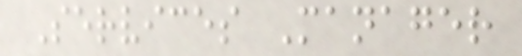Services Manager
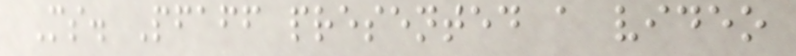Ms. Pfaff presented a video
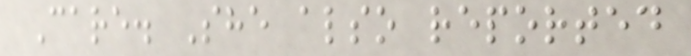Care. She also reported
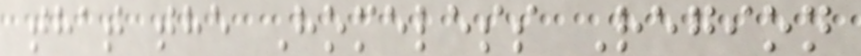that the Homeless Region
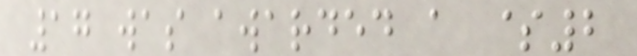17 was awarded a $2
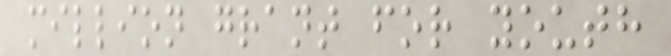million grant for youth
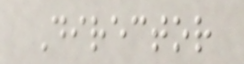Director
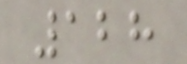128
